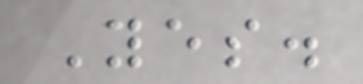Yes.
